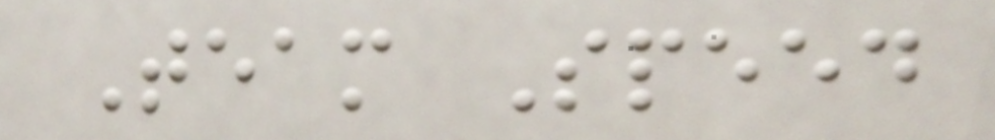Team Speed
